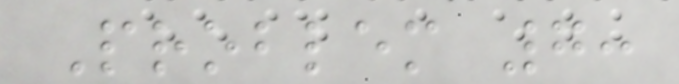Problem 7:
